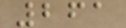261
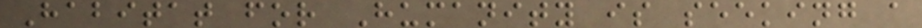Habitat for Humanity is seeking a
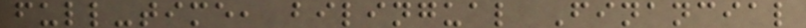full-time, bilingual Financial
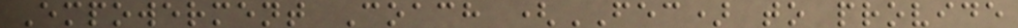Empowerment Coach (FEC) to provide
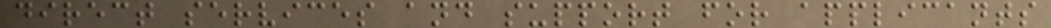direct services and support for applicants
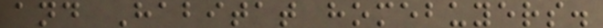and Habitat homebuyers.
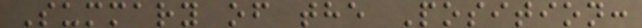Summary of the Position:
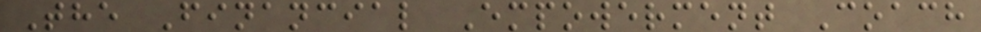The Financial Empowerment Coach
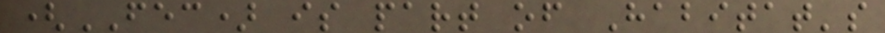(FEC) is part of Habitat's
